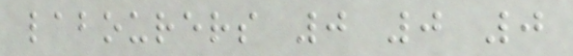labourers 0 0 0
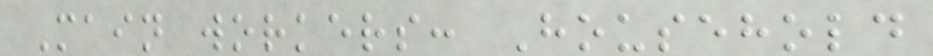Main workers: Household
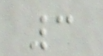3
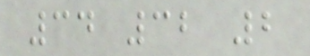34 32 2
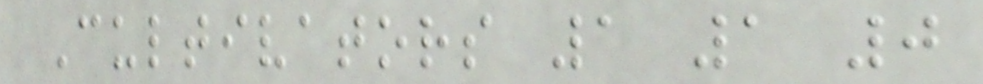Cultivators 1 1 0
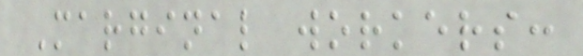Marginal workers:
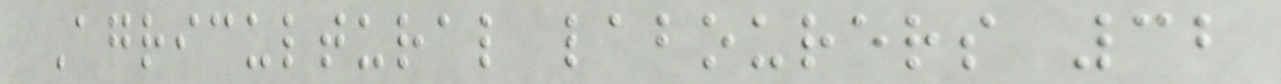Agricultural labourers 32
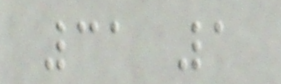31 1
